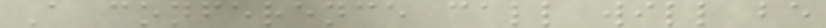A conference call will be
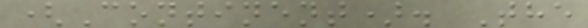(Continent). The
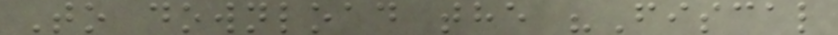To download the "Fiscal
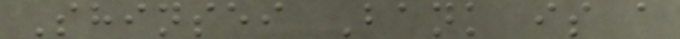Shinsei Bank is a
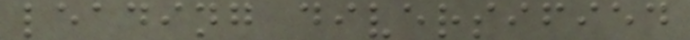leading diversified
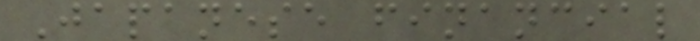Japanese financial
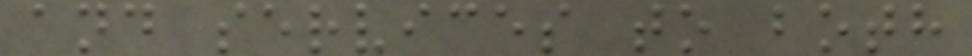and services to both
